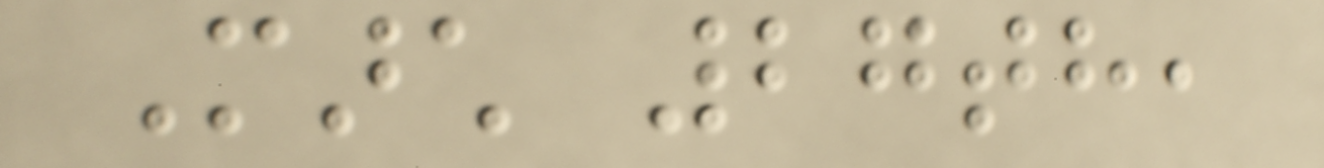March 27th,
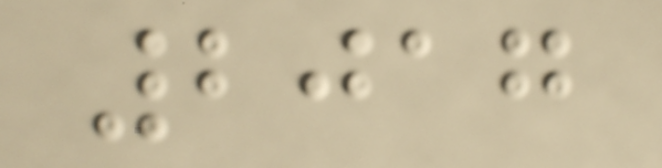2017
